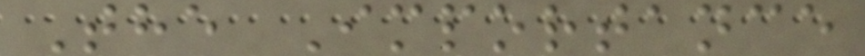The Importance
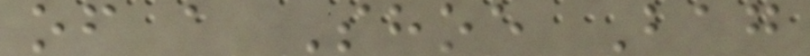of a Shoe Bag
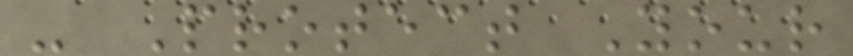- Protect Your
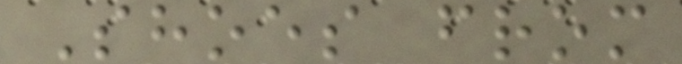Shoes from
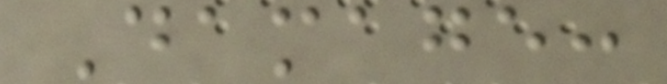Damage:
